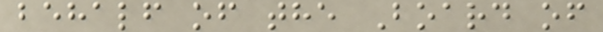behalf of the Board of
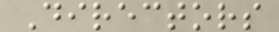Directors
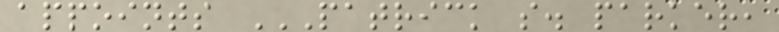appoints PATRICK S. PARKER,
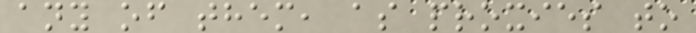any of them, as proxies to
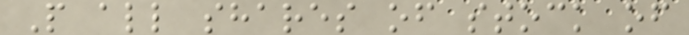P all shares of stock of
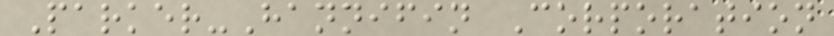Parker-Hannifin Corporation
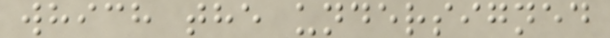which the undersigned
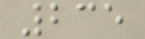235
